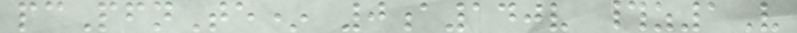pcPfnTe* 0a140v #z1V
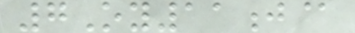7Oy11j@
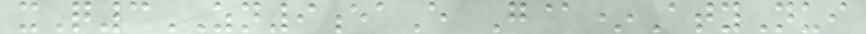xQ3ZN9eaE G@*AtyNui
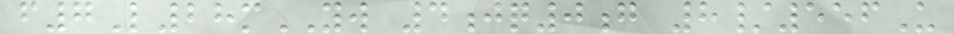f7L28mYW 4jq0g 8/556U
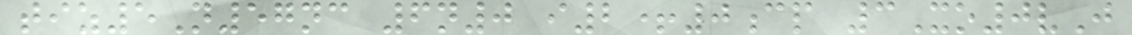tiz5N57nc 6n0 i2+0cp 3Xo0vJ
